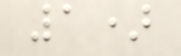1)
